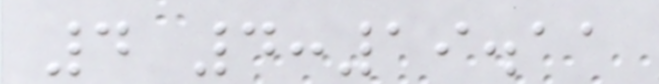4 4:19.11
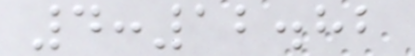4:12.82
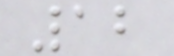12
